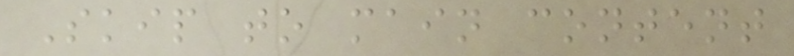Skip to main content
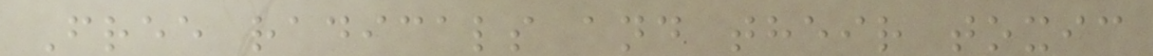Free radicals and their toxic
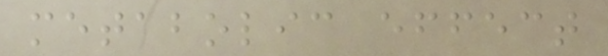metabolic effect
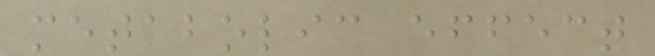metabolic effect
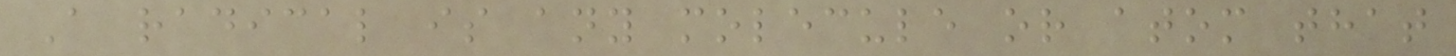A radical is any molecule or atom that
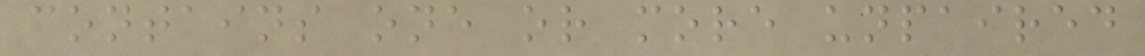contains one or more unpaired
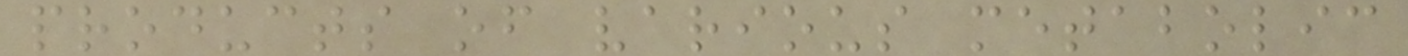products of various metabolic
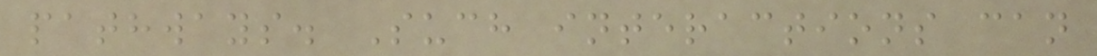pathways. Such interactions can
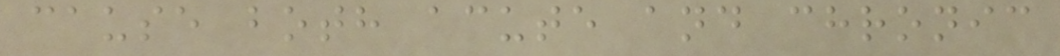cause both acute and chronic
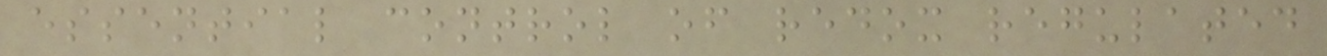essential control of redox regulated
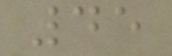45
